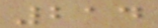214
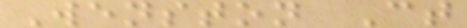Wenston Ct
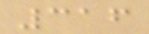316
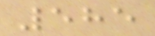585
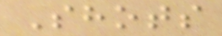Shots
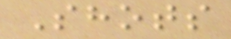Shots
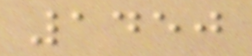1450
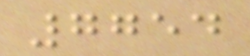7754
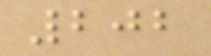202
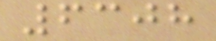6308
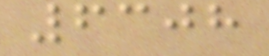6308
